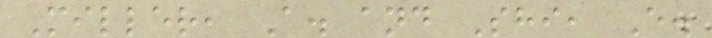Miller, A. and Shi, E.
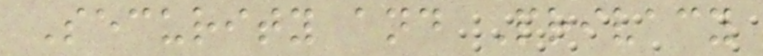Security and Privacy
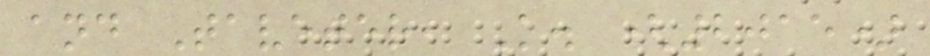and Taveter, K. (2015)
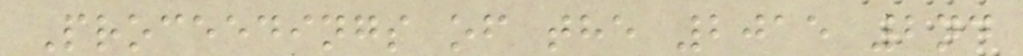Proceedings of the 2015 2nd
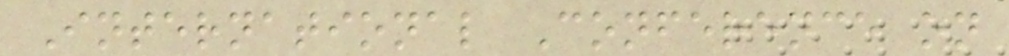International Conference on
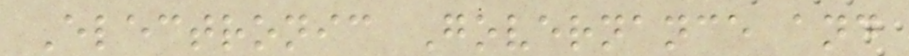Electronic Governance and
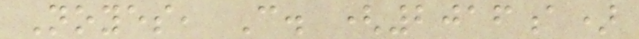Noyes, C. (2016a)
